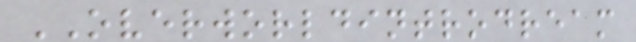OVERWORLDINTRODREAM
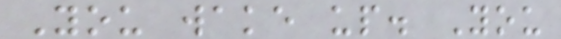You wake up. You
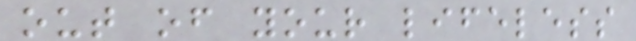out of your lifeless
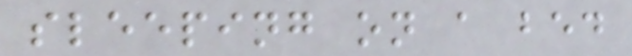sleeping on a bed
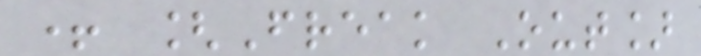+ [Freak Out]
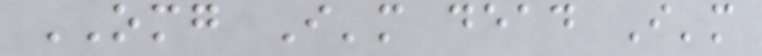OMG I'm dead I'm
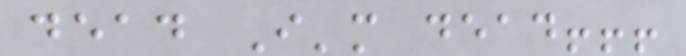dead I'm dead!!!
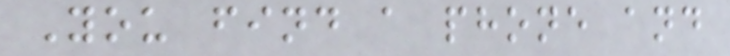You find a phone and
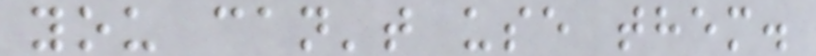you can't use them.
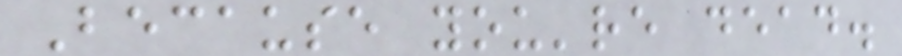Because you're dead.
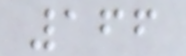166
